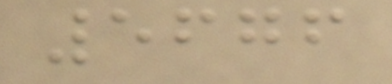5676
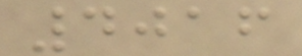4016
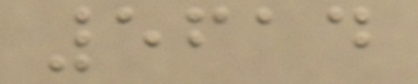5614
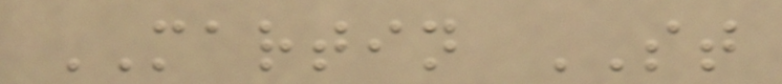MARTIN ST
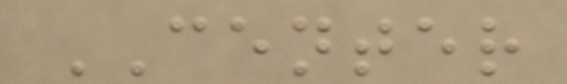CENTER
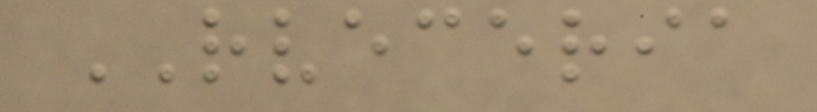RVECERIA
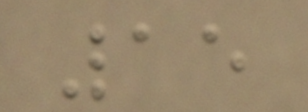15
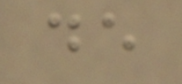de
